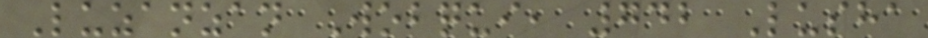Luzanzan Wobqui, 742 Lusha
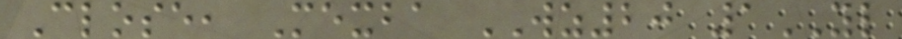Close, Mexba WZ20 1YL
